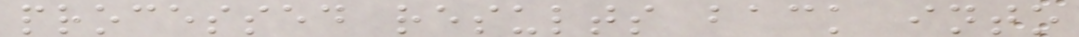processed results back into
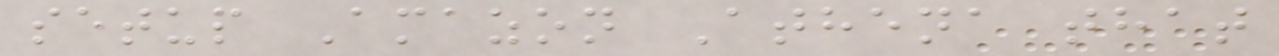setup Amazon Athena that
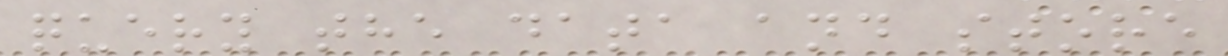query the data and store
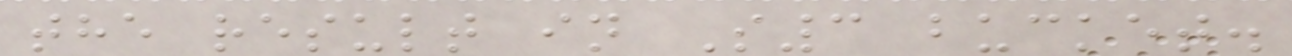the result in S3 bucket.
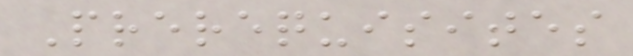Prerequisites
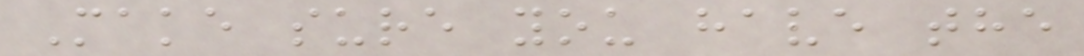Make sure you have the
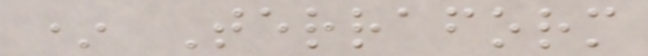* Terraform
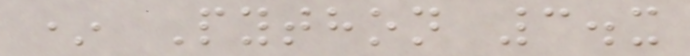* Python 3.x
